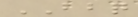BBQ
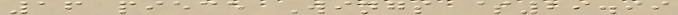16 piece Wings $29.99
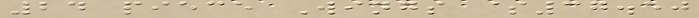24 piece Wings $37.50
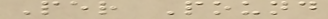Per Pound
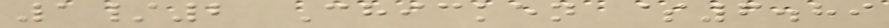1/2 Chicken $6.89
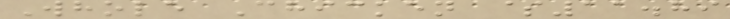Whole Chicken $11.89
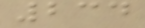234
